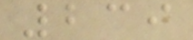239
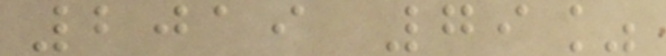2019 79%
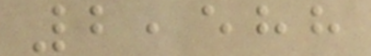2,588
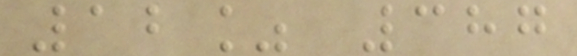12% 387
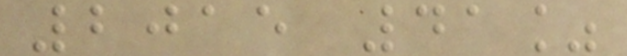2015 41%
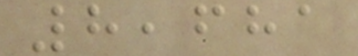8,681
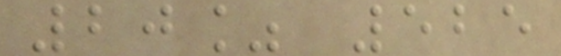20% 525
